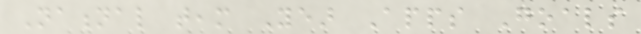National team Year Apps Goals
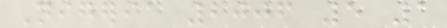Nigeria 2006 5 1
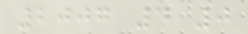2007 4 0
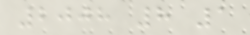2008 8 1
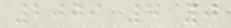2009 5 0
